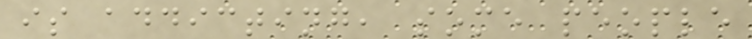is addicting, some people
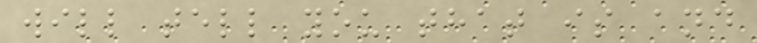will tell you that is and
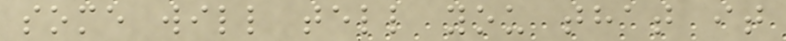some will tell you that it
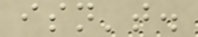isn't.
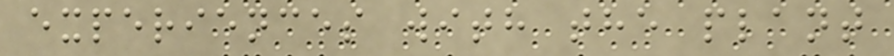experiences with the plant
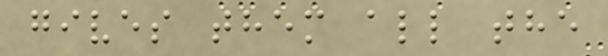gives them all the
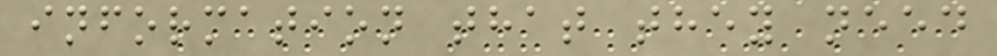information that they need
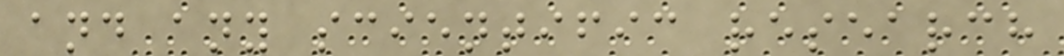and any scientific research
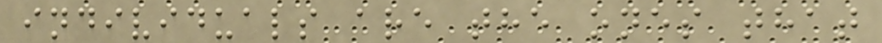individuals are the ones that
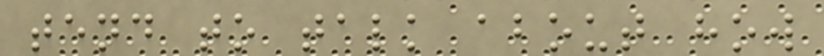tend to talk about how
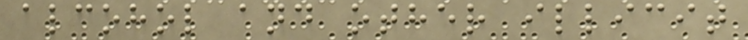alcohol and other illicit
